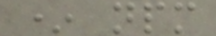* npm
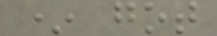* got
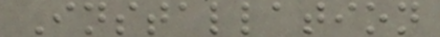Installation
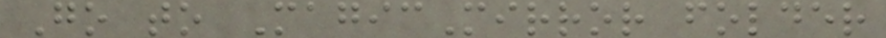Go to MagicMirror folder
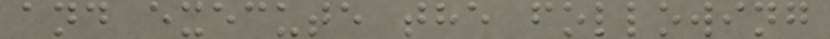and execute the following
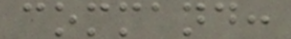command:
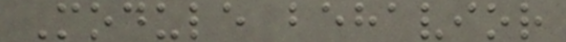Module behavior
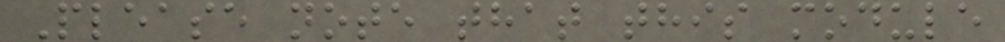Please note that this module
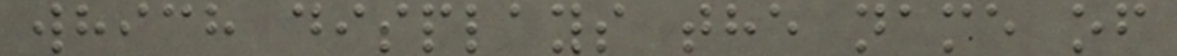which displays the name of
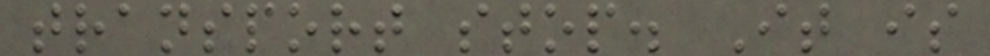transport stop. It is
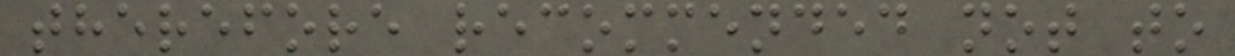therefore recommended not to
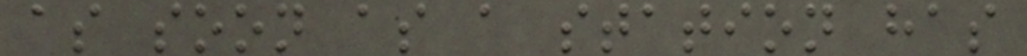as soon as a station has
